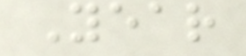Year
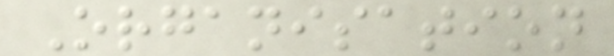Organisation
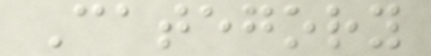Category
